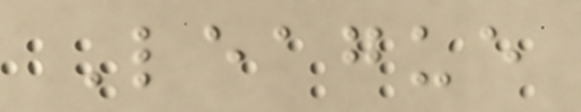League
